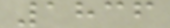1836
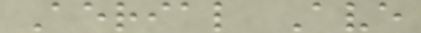Aerial Ave
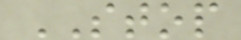STOP
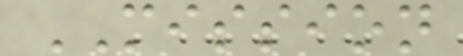MISSION
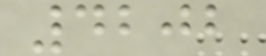4202
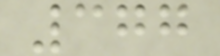377
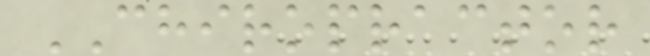CHIROPRACTOR
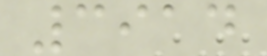3914
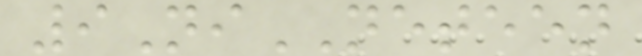9NiNETEEN
